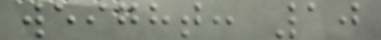weight: 10
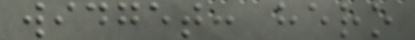widget: hero
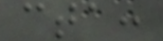cta:
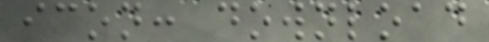icon: download
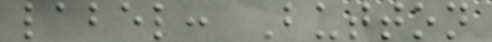label: Button
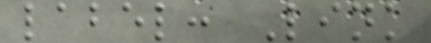label: Link
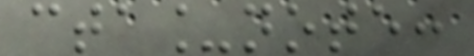cta_note:
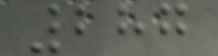287
